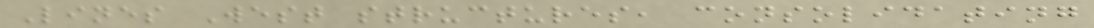Lines West structures, consolidating
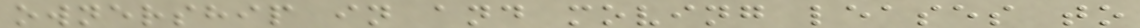ownership in and moving leases to
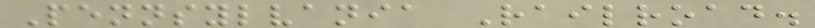Pennsylvania Railroad.
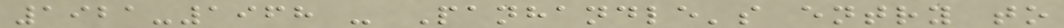1921-1968 - Panhandle's entry to
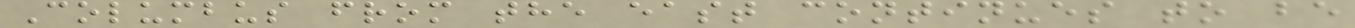Columbus from the east continues to be
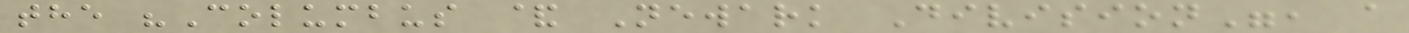the "Columbus & Newark Division", a
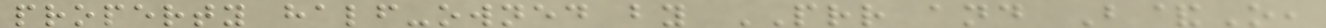property half-owned by PRR and B&O,
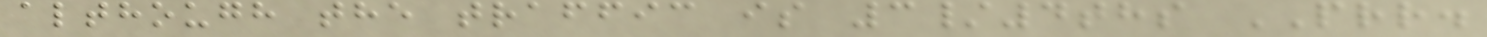although the traffic is 3/4ths PRR.
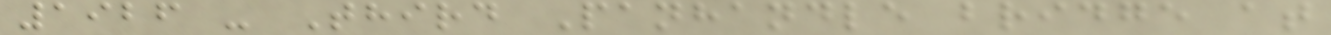1926 - Third Panhandle bridge at
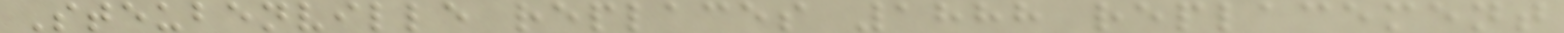Steubenville replaces 1888 replacement
